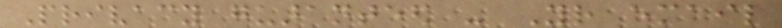Privacy guaranteed - Your email
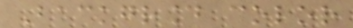Background color
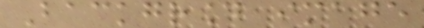Background image
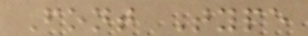Font Type
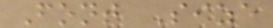Font Size
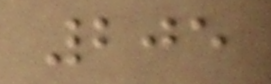205
